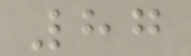87
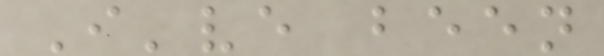I've been
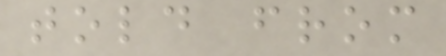told from
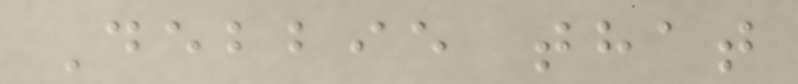Debbie that
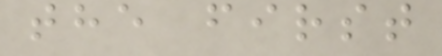the first
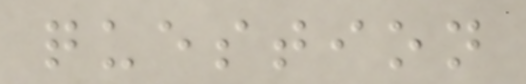question
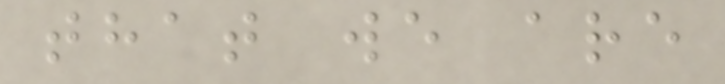that we are
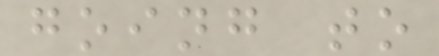going to
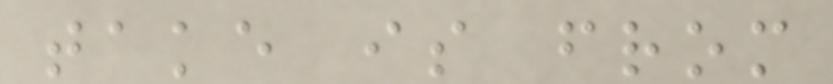take is from
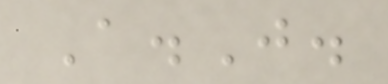A.J.
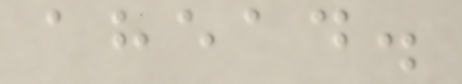ahead.
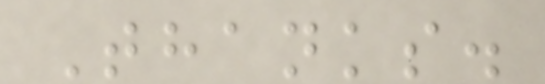Thanks.
